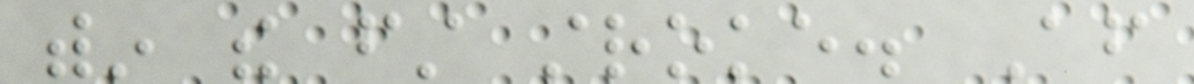within the first stroke. After
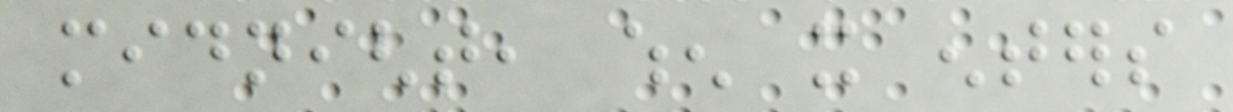midnight, when it enters
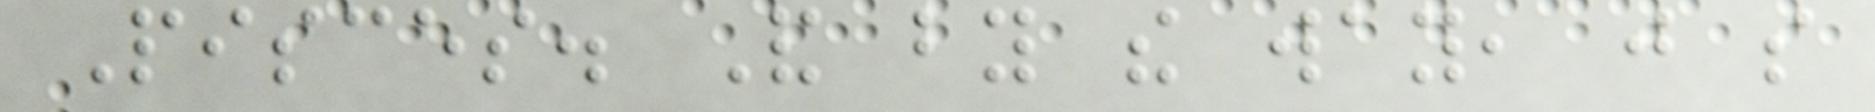Pisces. And by the way, just so
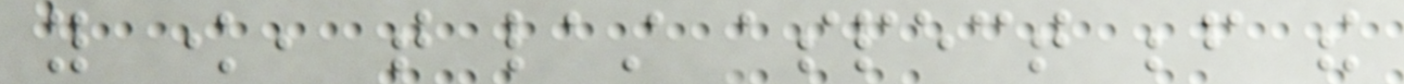you know, that last aspect before the
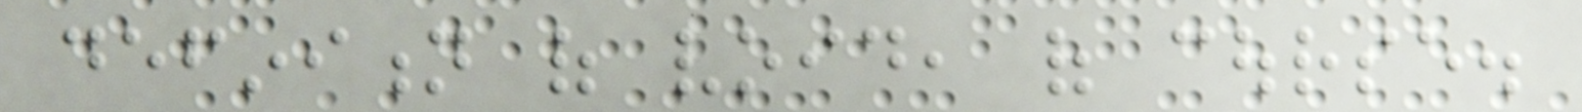definition of void, of course.
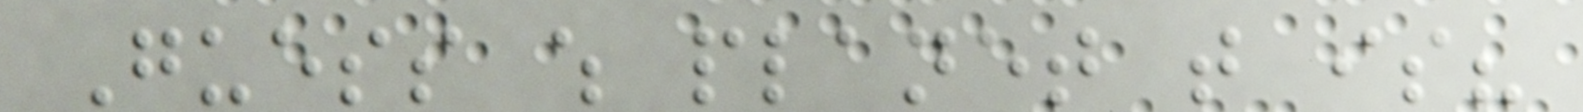Guess which planet that is?
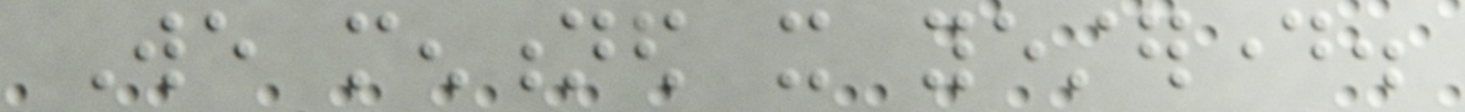We mentioned it yesterday.
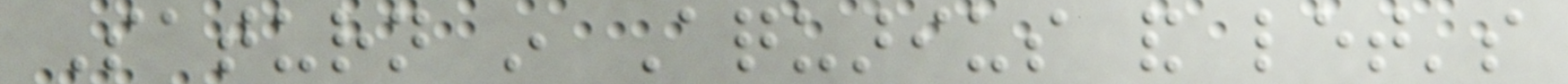Saturn in Aquarius and let's
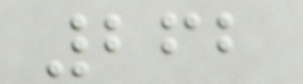262
